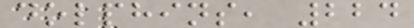dolphins, 224
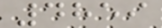4859
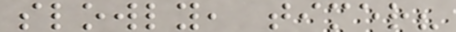slowly, timer?
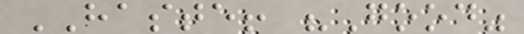HASTE! "Good"
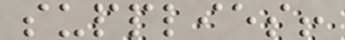supplies!
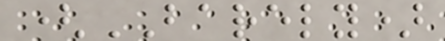(BARELY)
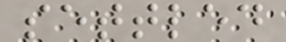settled
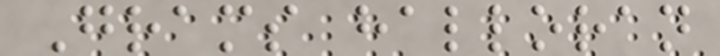Grams halloran
